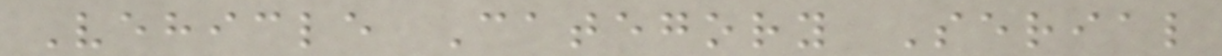Vehicle Category Serial
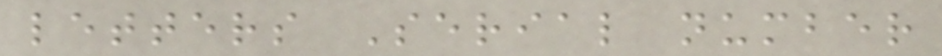letters Serial number
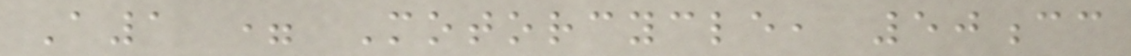A1 = Motorcycle, 50cc
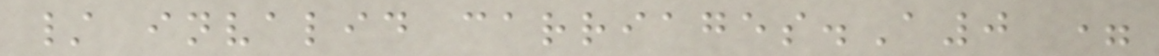/ invalid carriages.A0 =
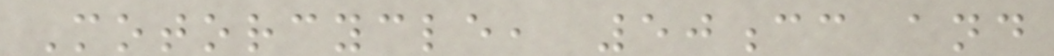Motorcycle, 50cc and
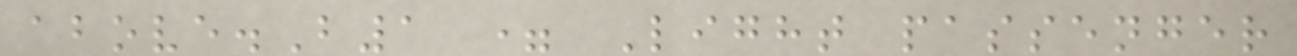above.B1 = Light passenger
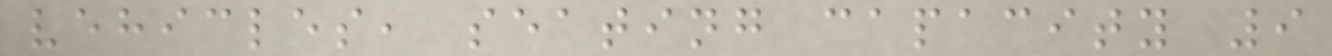vehicles, seating capacity 9
